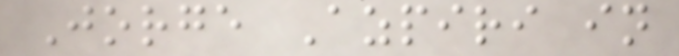Jorge Azpiri in
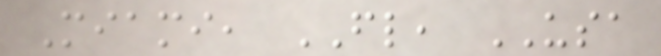Miami, FL, USA
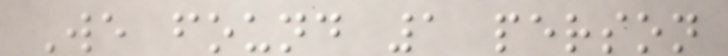We found 1 person
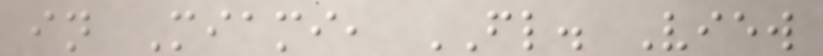in Miami, FL. View
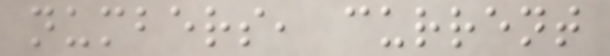numbers, current
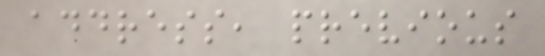address, previous
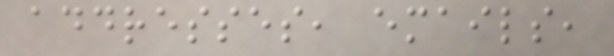addresses, emails,
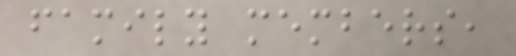family members,
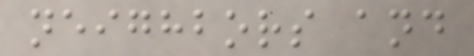neighbors and
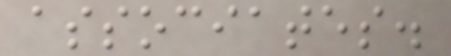associates.
